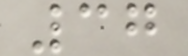37
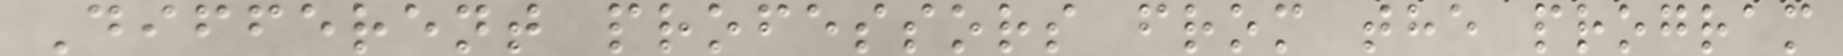Different professors from the program
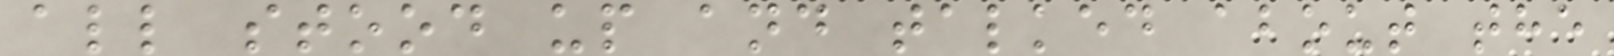all stood up and talked about the
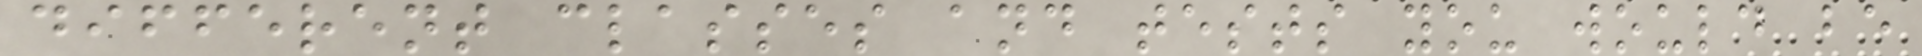different classes and tests you would be
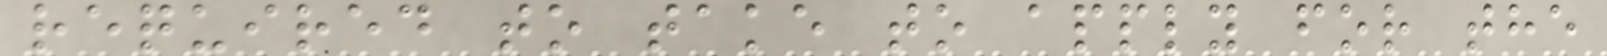required to take to apply for the
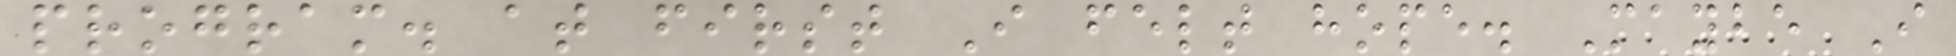program. at first I felt hope. Maybe I
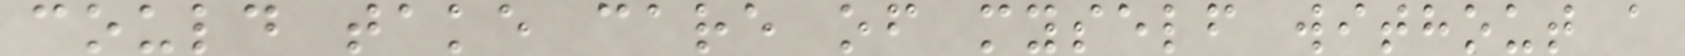could take care of myself without a
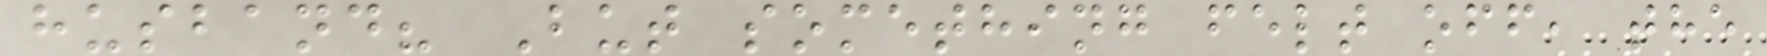husband? But something felt off, the
